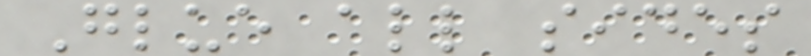Glue all sides
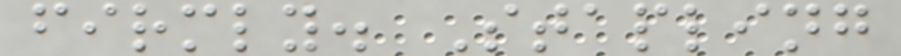firmly. Stapling
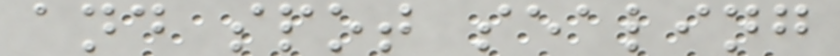and spot sealing
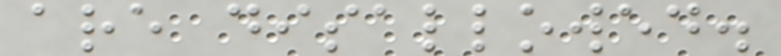are disallowed.
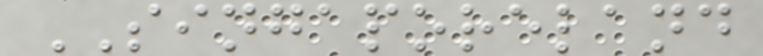SINGAPORELAND
